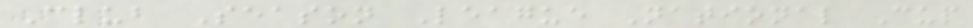Club Season League National Cup
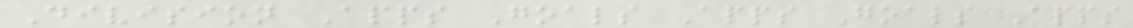Division Apps Goals Apps Goals Apps
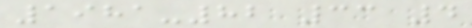1981-82 33 4
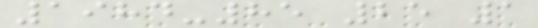1984-85 25 1
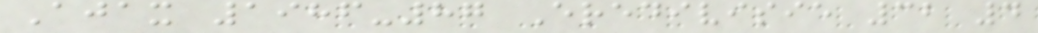Ajax 1986-87 Eredivisie 32 4
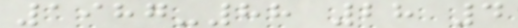1987-88 28 4
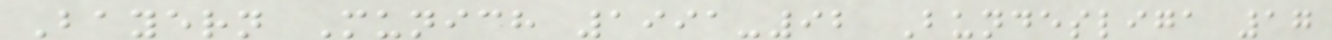Bayern Munich 1991-92 Bundesliga 17
